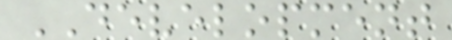DEVELOPMENT
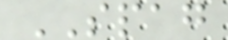SPAG
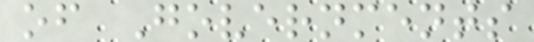of Governments
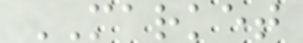MARKET
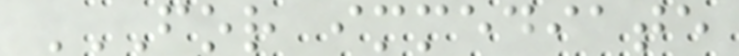FOR IMMEDIATE
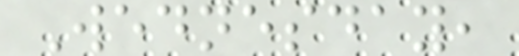Wednesday,
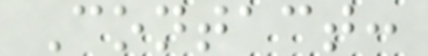Contact:
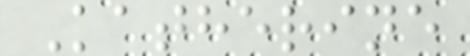Katherine
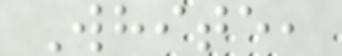White,
